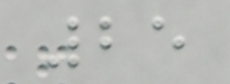25
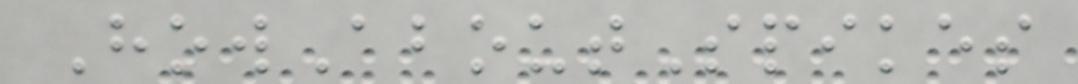HowAboutSpikes
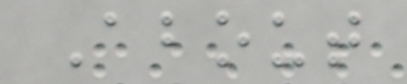About
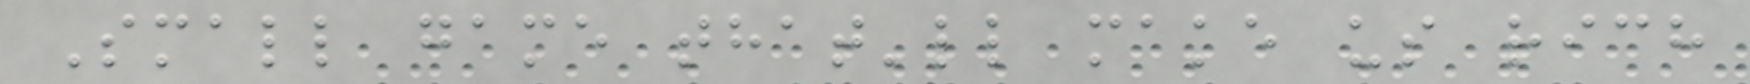Small game that'll make us rich
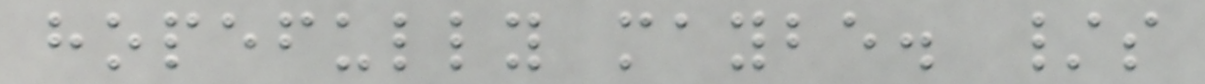hopefully maybe. /s
